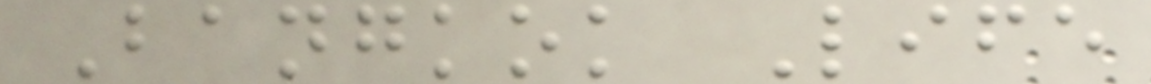Bangkok Life
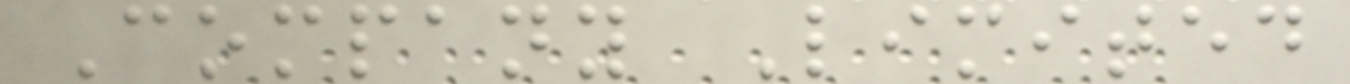Company Limited
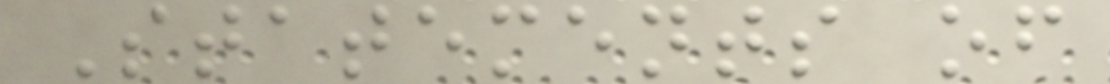Statements of
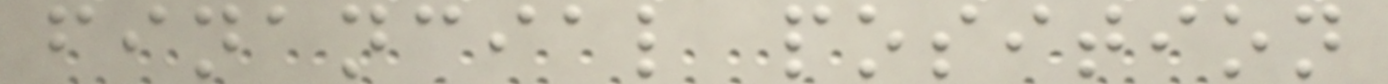financial position
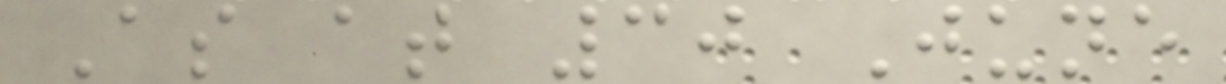As at 30 June
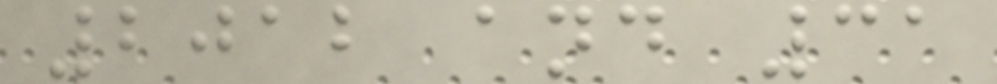2012 and 31
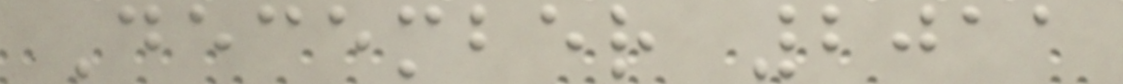December 2011
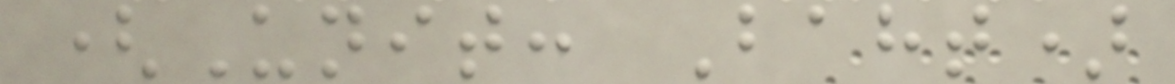(Unit: Baht)
